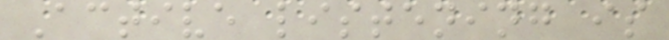Active listening is
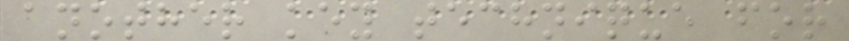another key technique for
